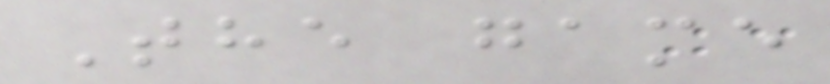The game
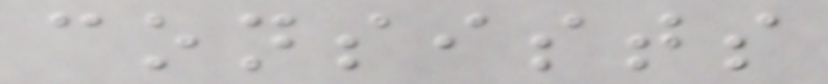consists
